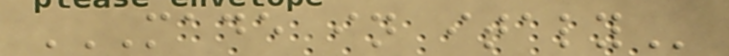MADE IN ITALY
